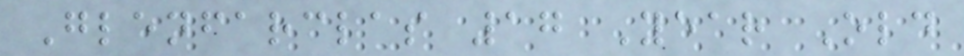Glenfarclas 17 Year Old
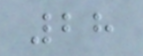28
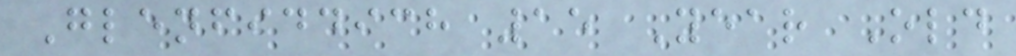Glenfiddich 15 Year Old
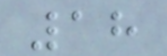18
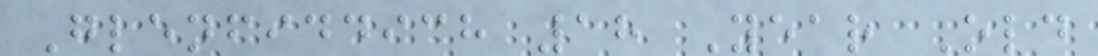Glenfiddich 18 Year Old
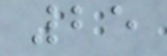25
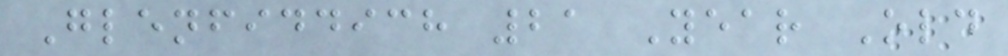Glenfiddich 21 Year Old
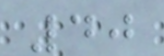40
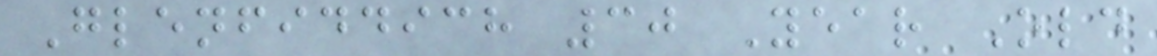Glenfiddich 30 Year Old
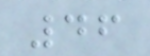46
